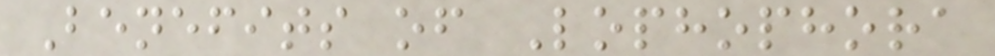Benefits of Lophophora
